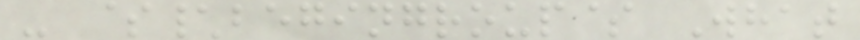- $\begingroup$ What
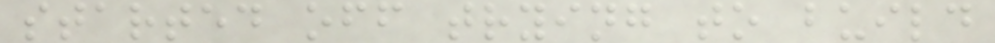started off trying to build
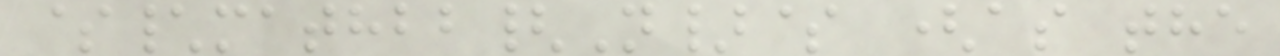$\mathbb{N}$ (as the
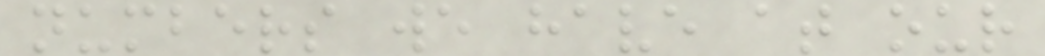numbers we have at our
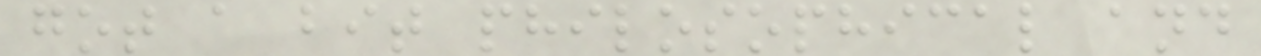got a bit philosophical and
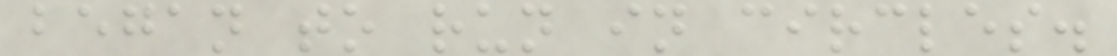began to run in circles.
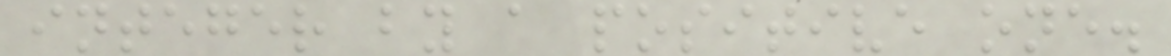integer by a positive one.
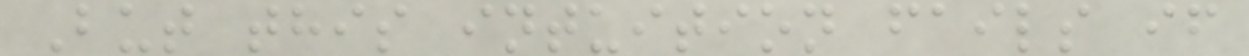But this intuition fails if
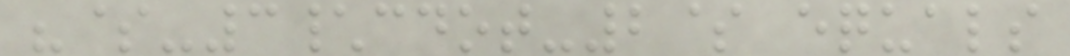"$-3\cdot-2$ equals
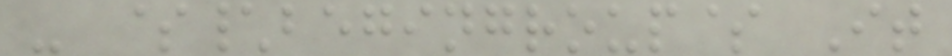- $\begingroup$ It
